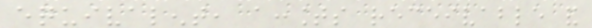equivalent, accounts receivable and
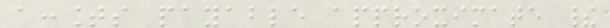accounts payable approximate their
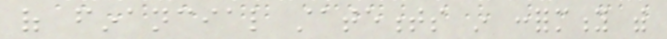of financial statements in conformity with
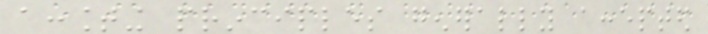accounting principles generally accepted
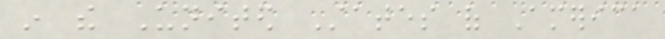in the United States of America
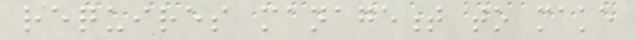requires management to make
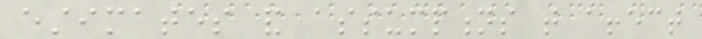estimates and assumptions that affect
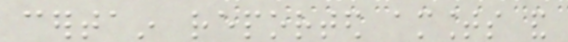certain reported amounts and
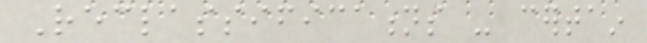Reclassifications - certain
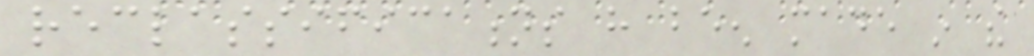reclassifications have been made in the
